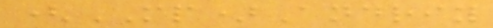(MP)Andriy
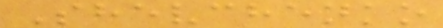Shevchenko
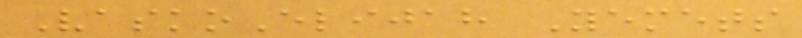VaskoElijah Yemets
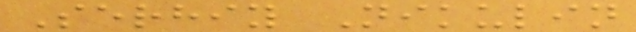Serhiy Nikulin
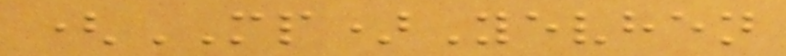(MP)Yevhen
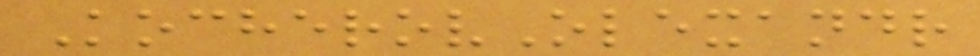KocherovOlexandr
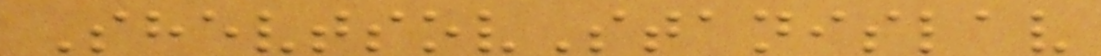ShevtsovStanislav
